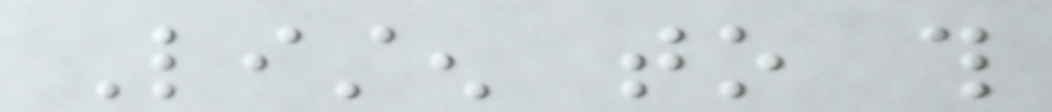Listen to this
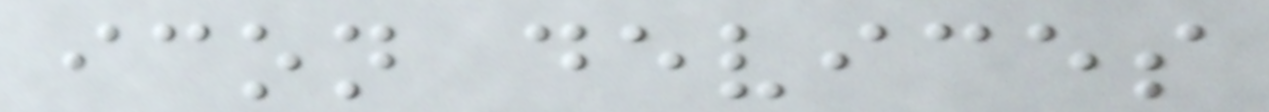icon devices
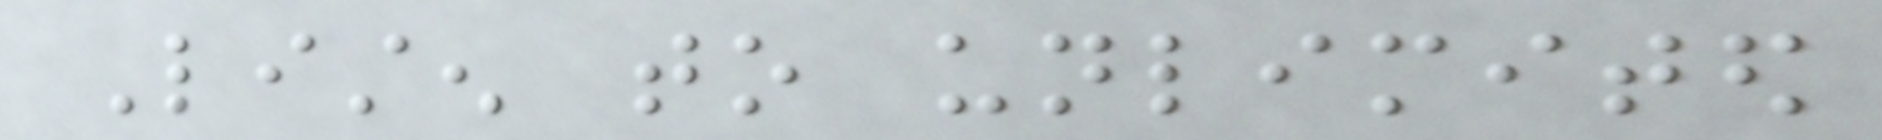Listen to unlimited
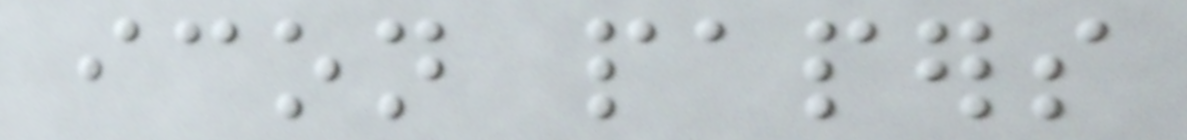icon papers
